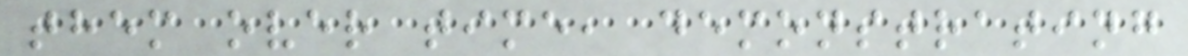them over time, demonstrating
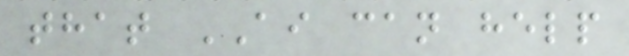that AI can help
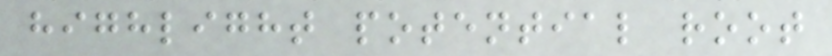highlight potential root
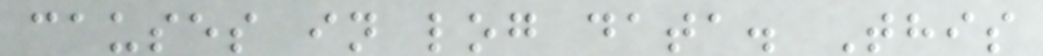causes in log data. This
